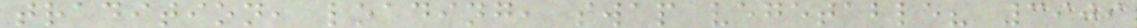tradition, loading, swap vegetable? 3909
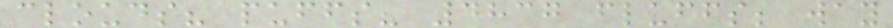clouds? puffs? 4837 fluffs; way
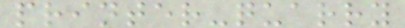printer-quarry
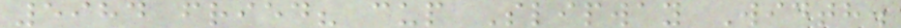5984 fried? cup Slipway Width.
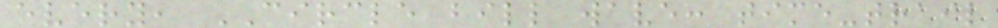every, CIRCLE bill wave: time-trail
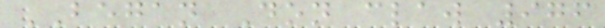BEGAN Don claw 976
